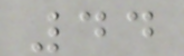44
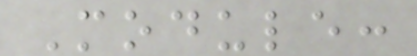Module:
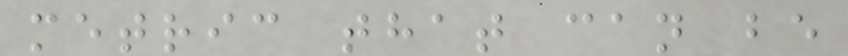metric that can be
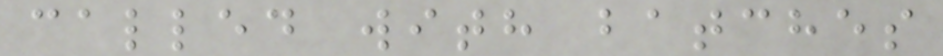called with batches
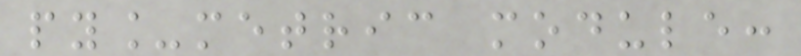py_metric module:
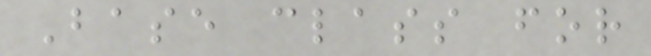Base class for
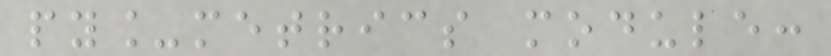py_metrics module:
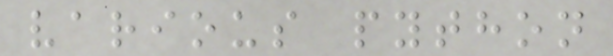various python
